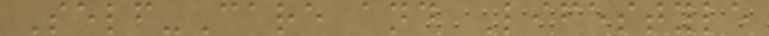Self-Care and Lifestyle
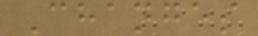Changes
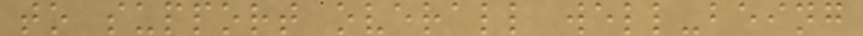to support overall well-being
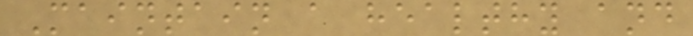Maintain a healthy and
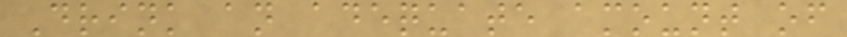Drink an adequate amount of
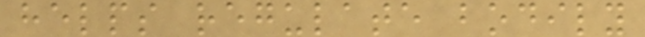helps regulate bodily
